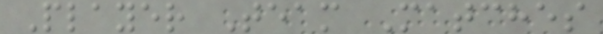Player Team Matches
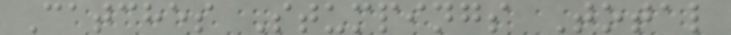Catches Stumpings Total
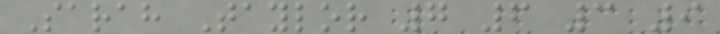Sarah Taylor 7 6 3 9
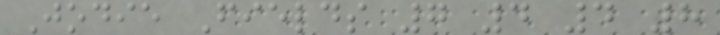Jodie Fields 7 4 4 8
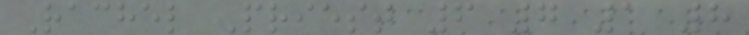Rachel Priest 6 7 1 8
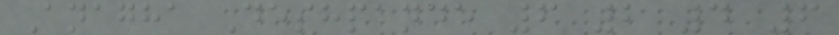Anagha Deshpande 6 2 4 6
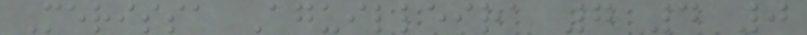Merissa Aguilleira 7 4 0
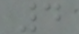4
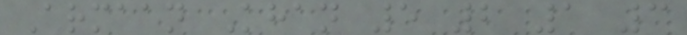Armaan Khan 5 2 1 3
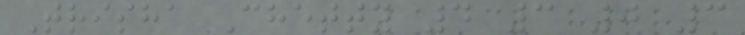Trisha Chetty 4 3 0 3
